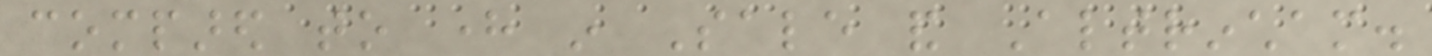compared to here in Sale and Altrincham.
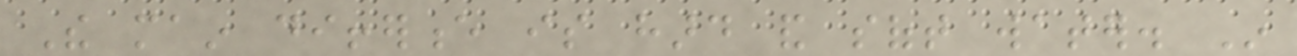The main difference is hard and soft water. In
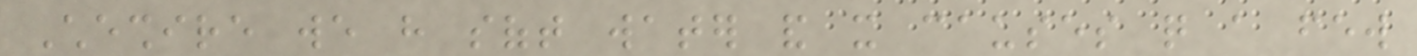Cheshire we have soft water and it causes quite a few
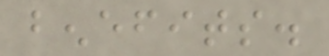benefits.
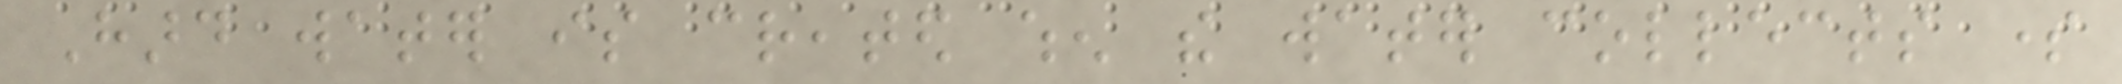Hard water is created when the water collects some
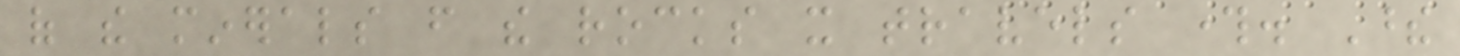of the minerals from the rocks it travels through. These
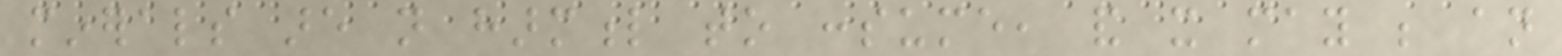minerals are not harmful to consume, and it may be an
